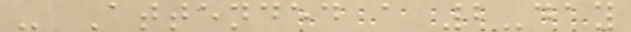- Attended a 2-day
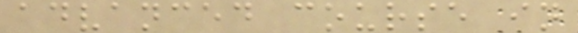advanced course in
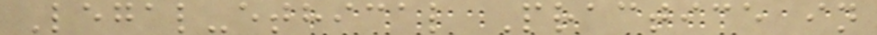Legal-ethical Practice in
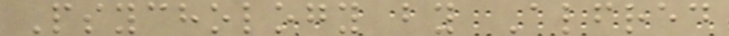Psychology by Alfred
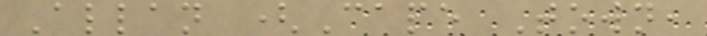Allan (Cape Town,
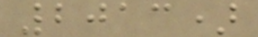2013)
